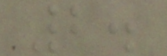2.
